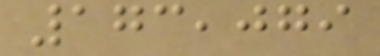173,079
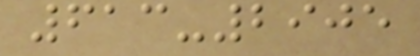613-2905
